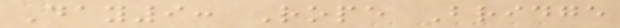Day9: Rope Bridge
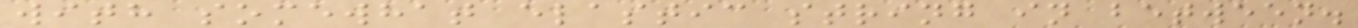with somewhat elastic string in between.
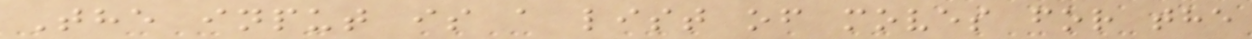The input is a list of moves for the
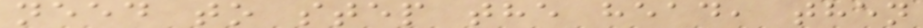need to step the head, then
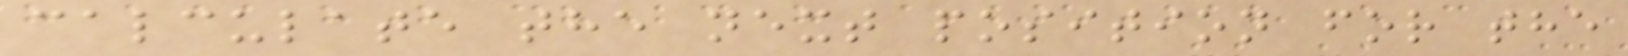calculate the next position for the
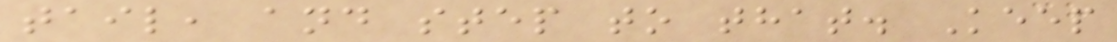tail, and step to that. Keep
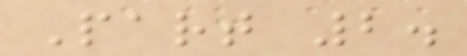Part 2.
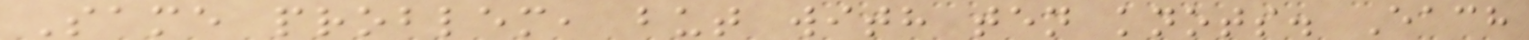Same problem, but with ten knots. Each
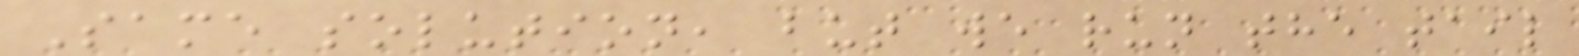Same solution, but we run the tail
